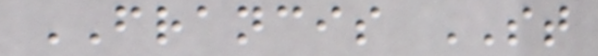FRANCIS ST
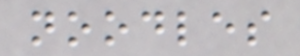noodles
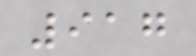917
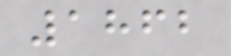1862
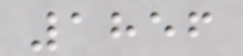1856
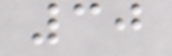30
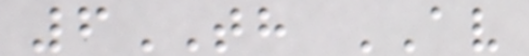6TH AV
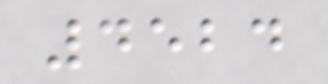4524
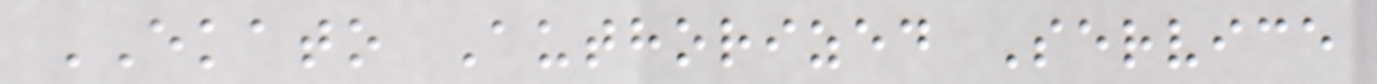EKATO Authorized Service
